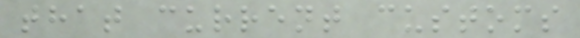that current customs
